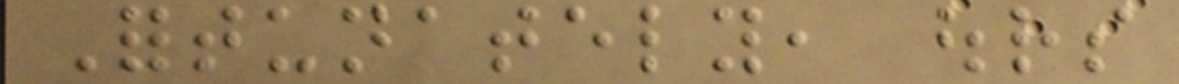Fortunately, ours
